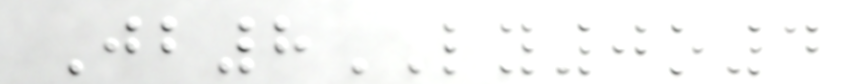Jb8LY0o4
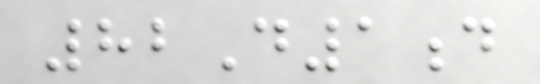82D1d
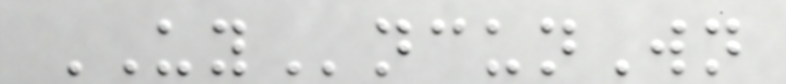UYncunWn
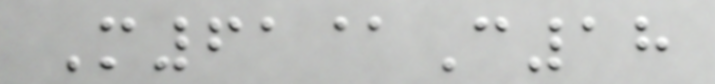M61@C18
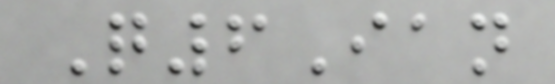Q6Ian
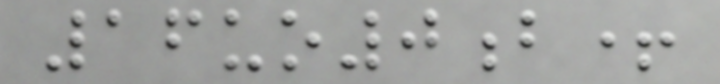16uo0b+
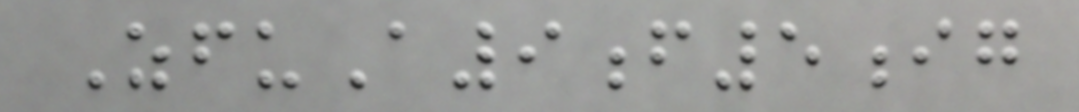ZfuA9f5ig
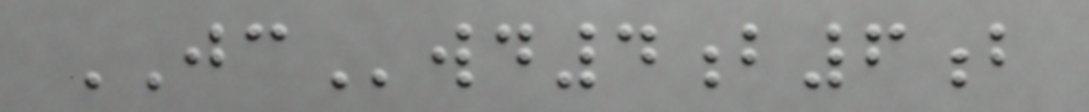JCwd4b6b
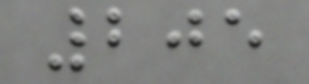205
